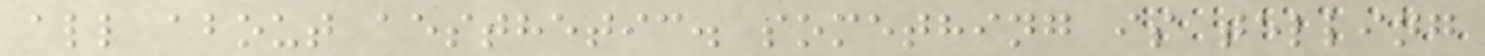all about aesthetic. something is telling
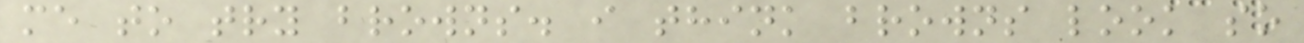me to try browns. i think browns look so
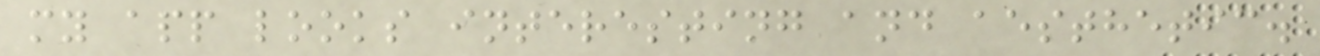my app looks interesting and aesthetic.
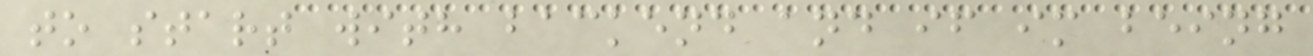to start with backend and if im being
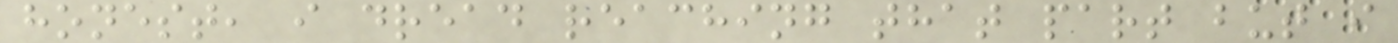honest, i dread reaching that part but i
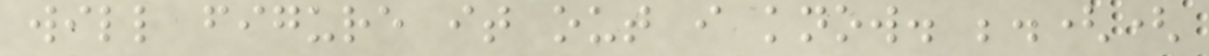will figure it out i know. ;.((
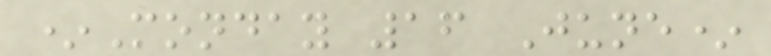*Monday 16 June*
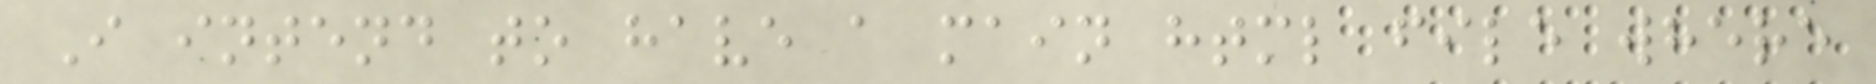I intend to have a main html file where
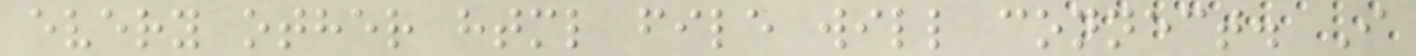every other html file will connect. I
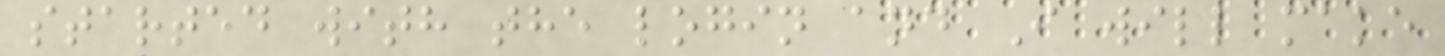started with the login and I will make
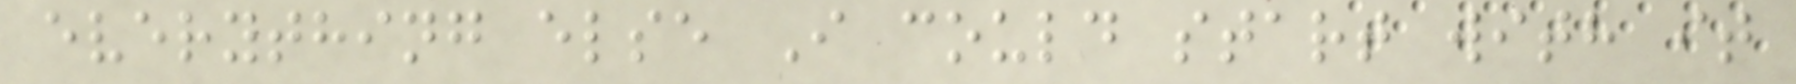everything else I could start with it
